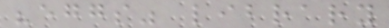"eggs" library
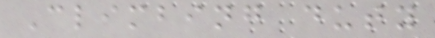Climbing duty
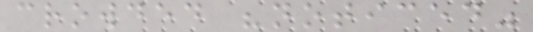crowded "noticed"
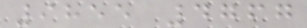9855 4767
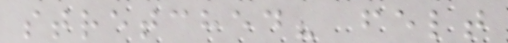stretched? felt
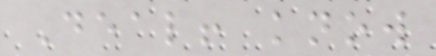Deal! know
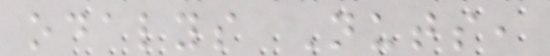odalys Nuts,
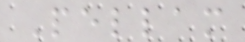Pellam
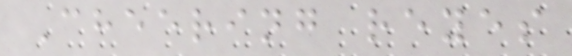Cheering reyes
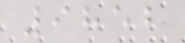9852
